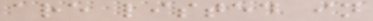are listed in
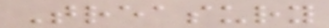Treasury
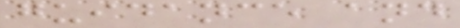guidance and
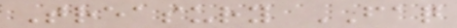Treasury FAQ
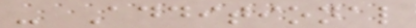- Additional
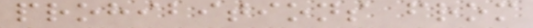prohibitions from
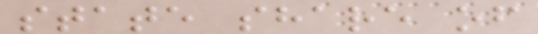state share of
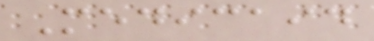Medicaid
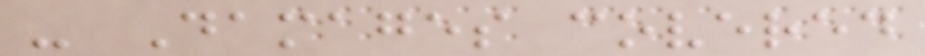- Damages covered
